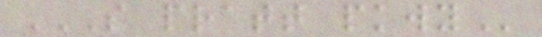S PRATT PKWY
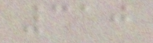310
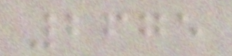2675
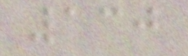130
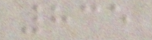835
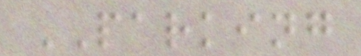PARKING
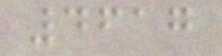4617
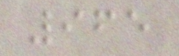965
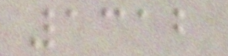1312
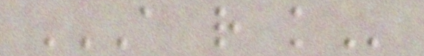A R K
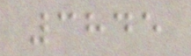3845
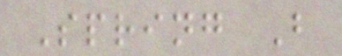Spring B
